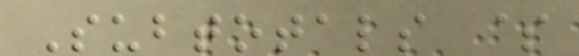Subtotals $
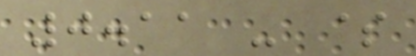0.11 - $
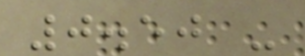0.50 -
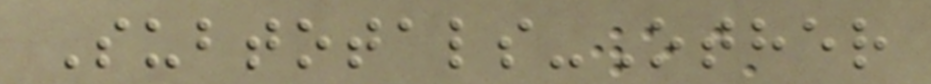Subtotals-Other
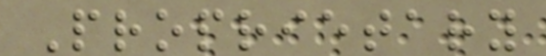Proprietary
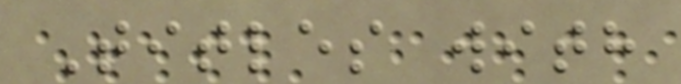Titles with
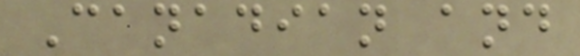Canadian and
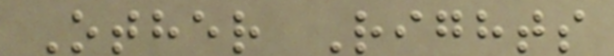Other Rights
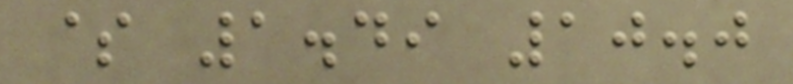$ 1.49 10.0
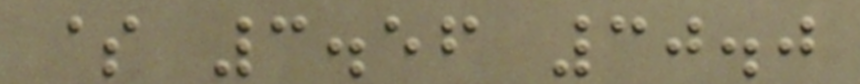$ 3.56 30.0
